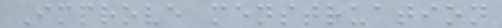Improve menstruation
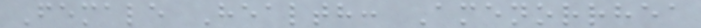Female Health: Amenorrhea
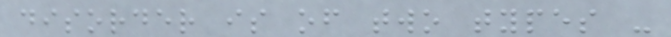disorder is of two types -
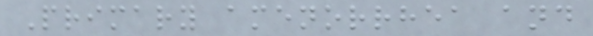Primary amenorrhea and
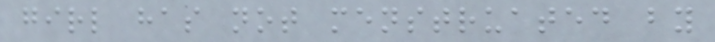girl has not menstruated by
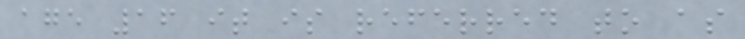age 16 it is referred to as
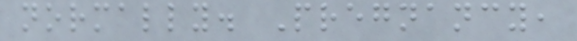normally. Pregnancy,
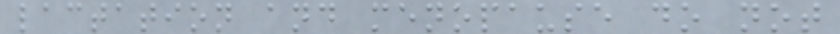lactation and menopause do not
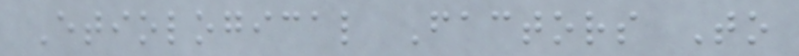Etiological Factors To
